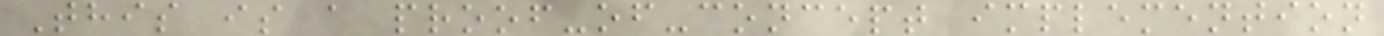This is a proof-of-concept implemention
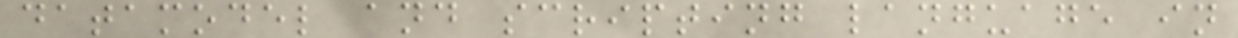datamodel and scripting language in
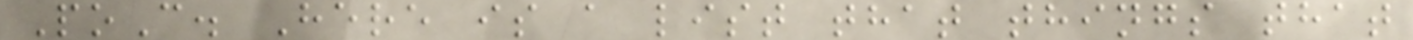PoC. Here is a list that things that
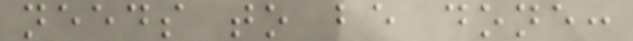needs to be done:
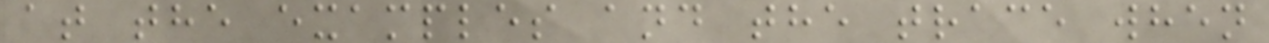at the examples and the trace when
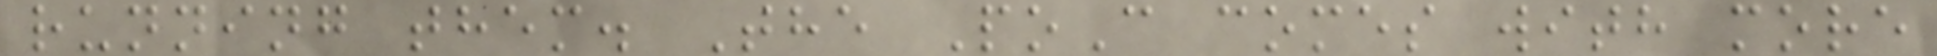running them. The PoC comes with more
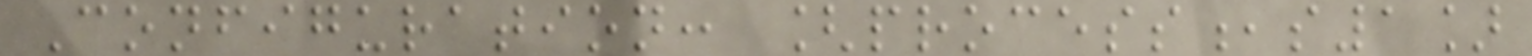Configuration: [process,s1]
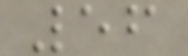56
